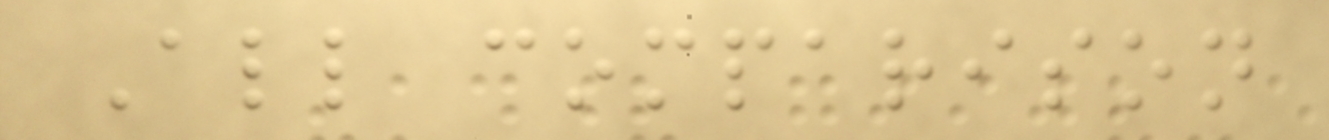All comparison
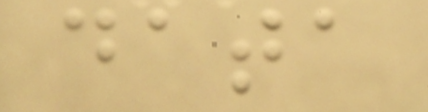data
